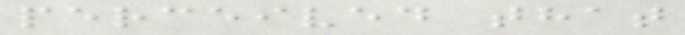perceived that
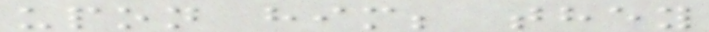upon him; they
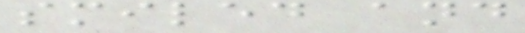smiled and
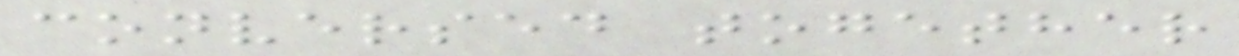conversed together
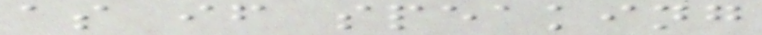as if speaking
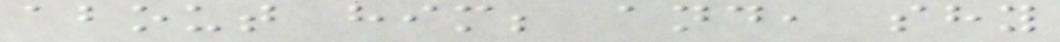about him; and, shy
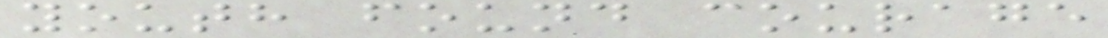youth found courage
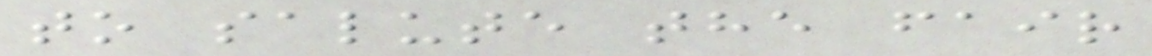to salute the fair
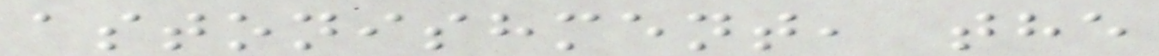astonishment, the
